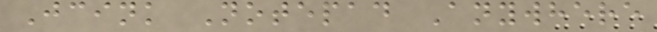Jcink Notepad Anywhere
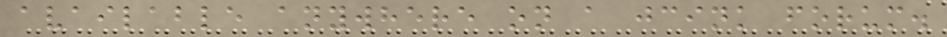available anywhere on a jcink forum.
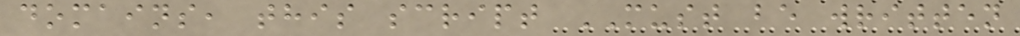domains, this script MUST be written
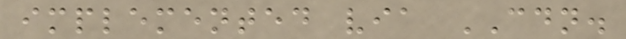implemented via CDN.
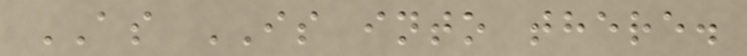AS IS into there.
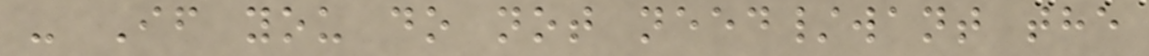- If you do not need/want the
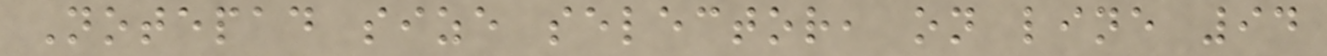Notepad size selector, on line 94
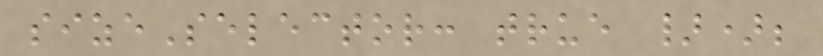sizeSelector: true });
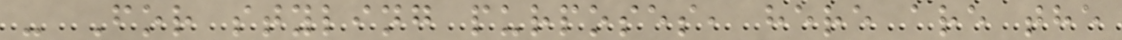- For styling purposes, here are the
